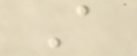A
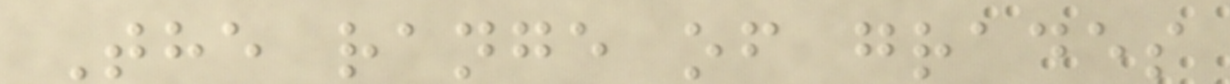The range of grades
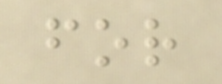for
